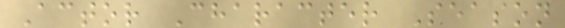Actor Character Season
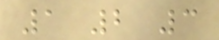1 2 3
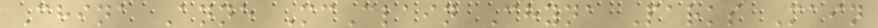China Anne McClain Chyna Parks Main
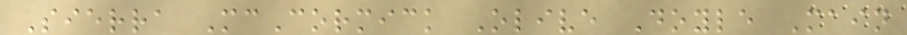Sierra McCormick Olive Doyle Main
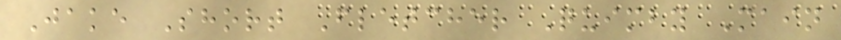Jake Short Fletcher Quimby Main
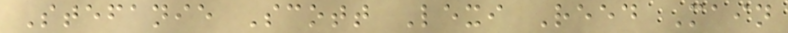Stefanie Scott Lexi Reed Main
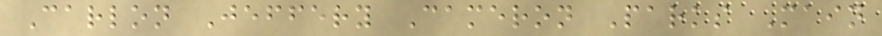Carlon Jeffery Cameron Parks Main
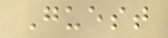Guest
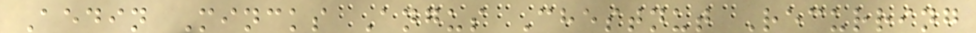Aedin Mincks Angus Chestnut Recurring
